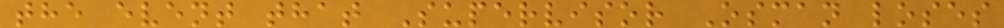the event that Supervisor Osman loses
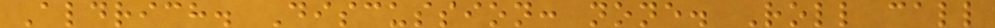Aldrich. Discussion: none. Roll call
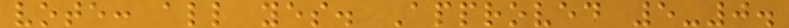vote: all yes. Approved 5-0.
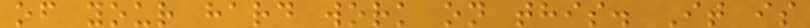of your hard work on this. It is
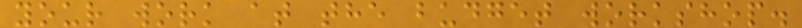your work at the budget workshop.
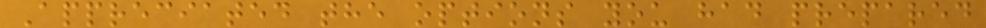Appreciated the options you had prepared
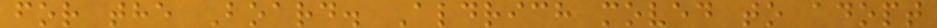for the Board. Aldrich moved to adopt
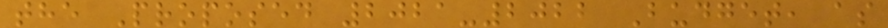the Proposed 2021-2022 Budget, as
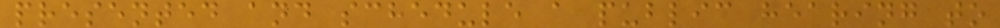presented and schedule a public hearing to
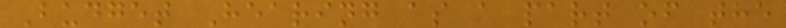Budget Hearing as a part of the
